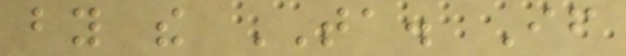by the TA. If
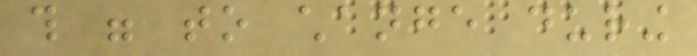this were to change during
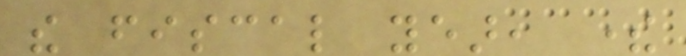the fiscal year, there
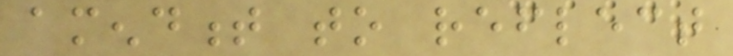amendment to reflect
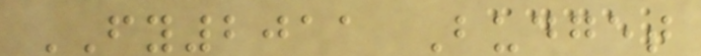FY2011 Budget
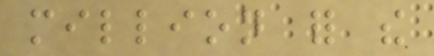million for the
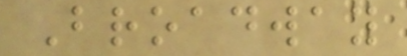Broadway
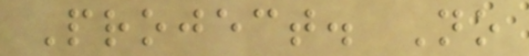Project. No
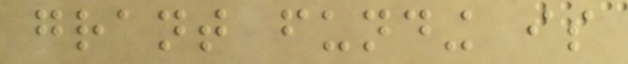grant funding is
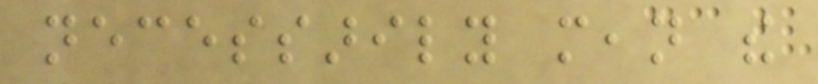necessarily mean the
